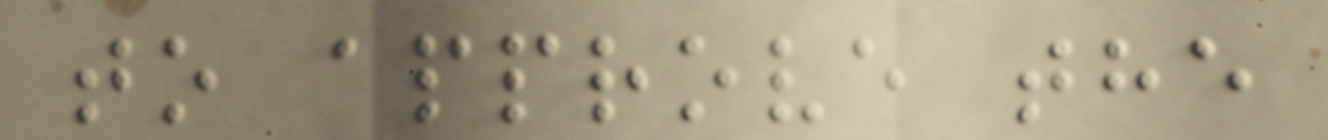to approve the
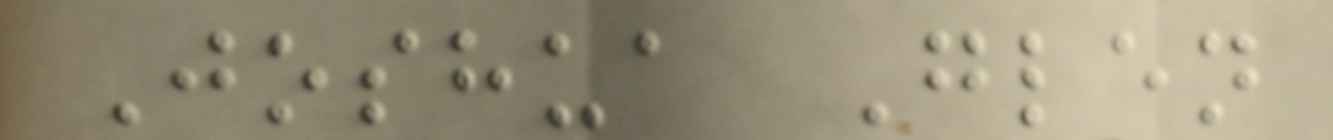Joshua Glen
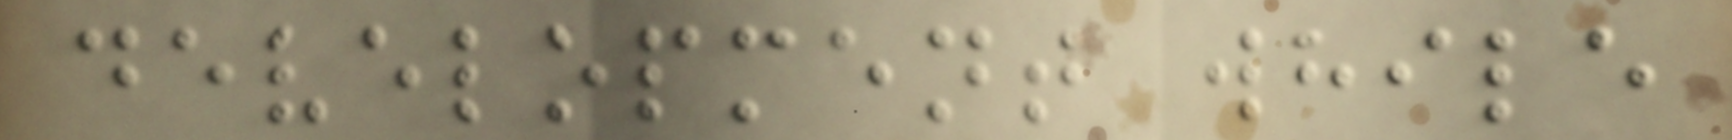development while
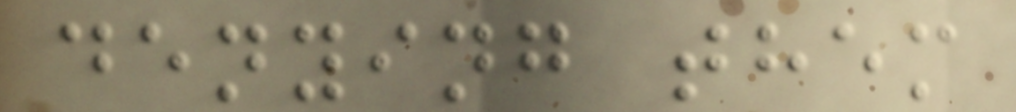denying them
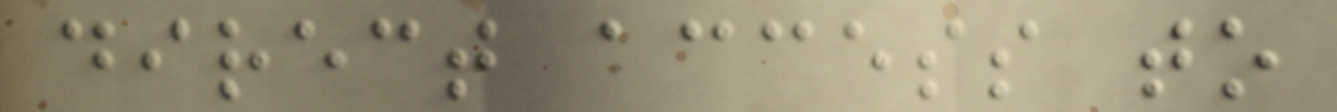direct access to
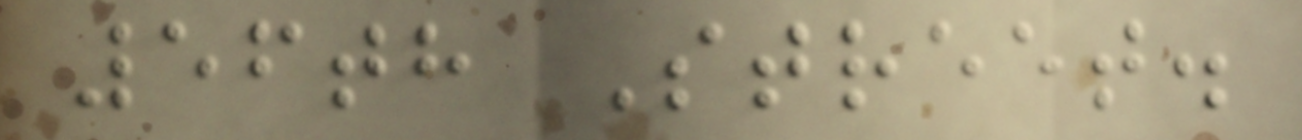56th Street.
